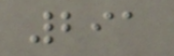291
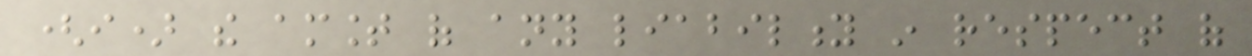(i) the amount of any liability in respect of
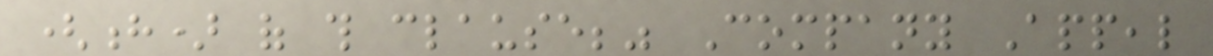(h) of this clause;" Company Appeal
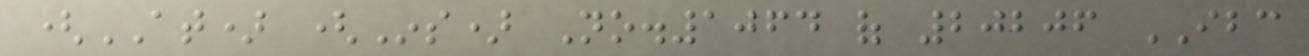(AT) (Ins) No.1064 of 20206 IBC
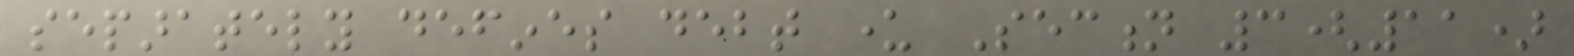separately defines debt under Section 3(11)
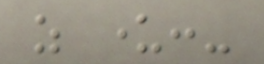as under:-
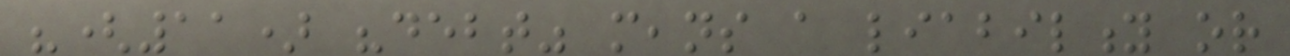"(11) "debt" means a liability or
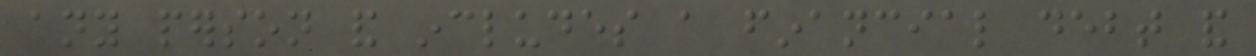any person and includes a financial debt and
